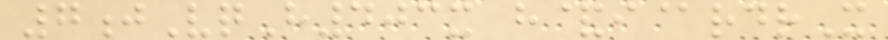7jVqH403x h&i@rdrX
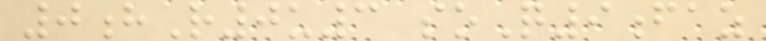0hR0u3 soQ9faz
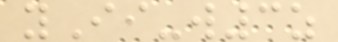yIi-w3z
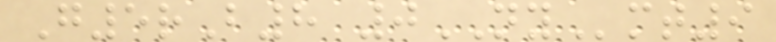G5rB8 0NYmt9
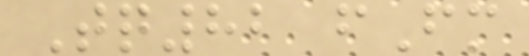Tq82 fFm
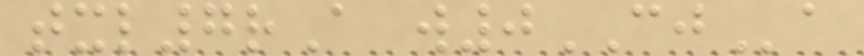txl7rA w0CJa
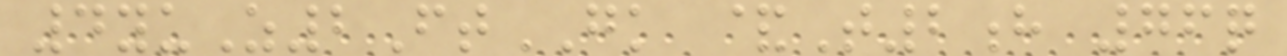4yuZ2FtGK &T2h 76q
